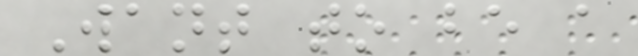Want to be a
